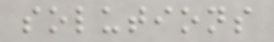solutions
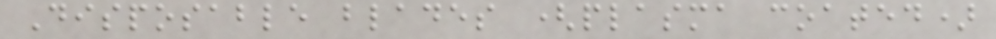Disposable blades (plasma coated)
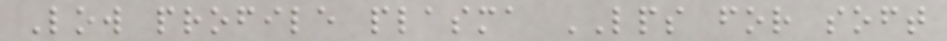Low profile plasma LPS for soft
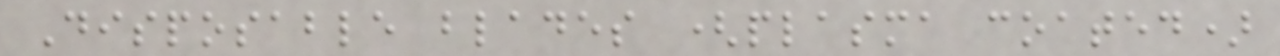Disposable blades (plasma coated)
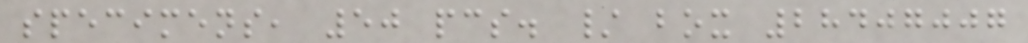specimens, 50 pcs. / box 28407007
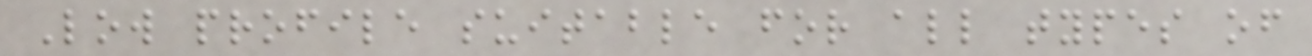Low profile suitable for all types of
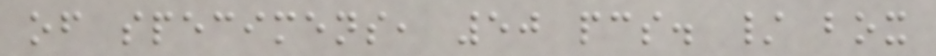of specimens, 50 pcs. / box
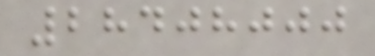28408000
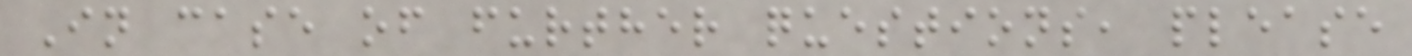In case of further questions, please
